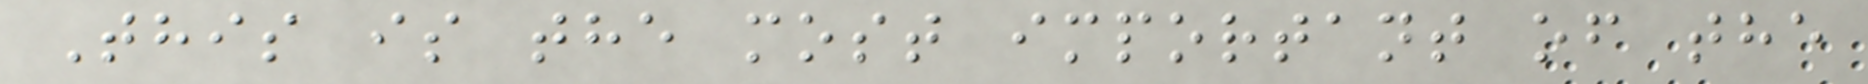This is the most important of the
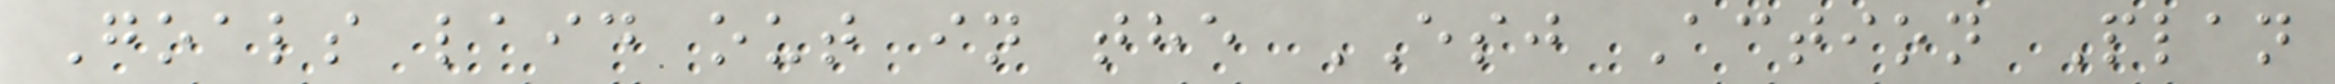Goals laid out in the ESJ Action Plan
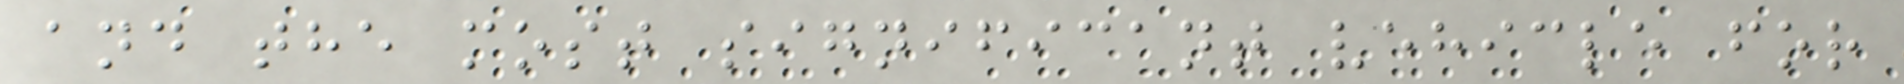and the most significant vehicle for
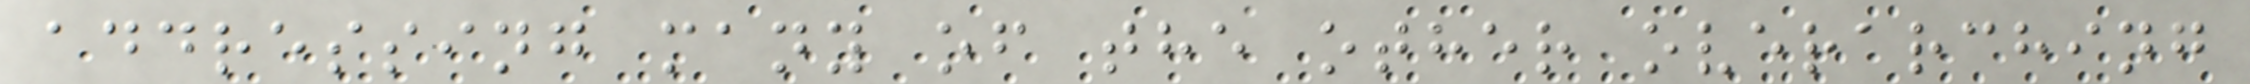addressing many of the other overarching
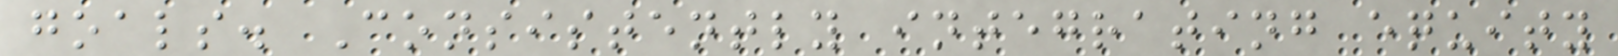goals. Consistently integrating equity
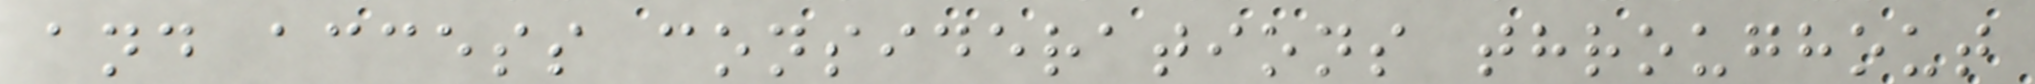and access considerations throughout
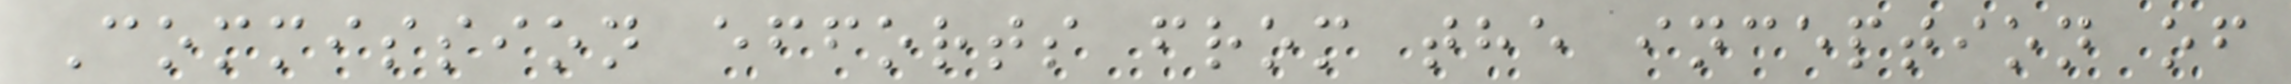Commission efforts from the inception of
